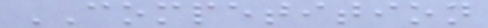COMPETITION
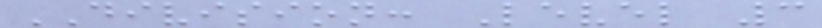DIVISION: Level 3
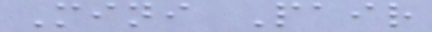Mini Pair
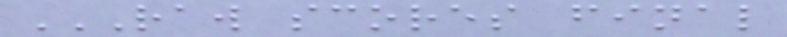RAW SCORES FINAL
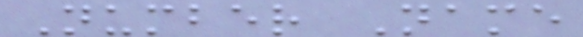Number Name
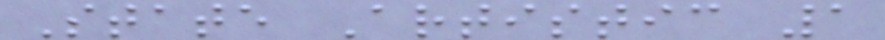State Artistic 1
